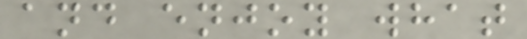and enjoy what
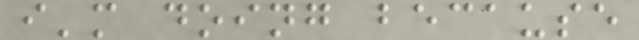i'm doing because
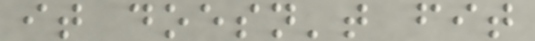it doesn't fit
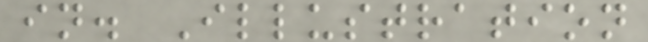in. Illustration
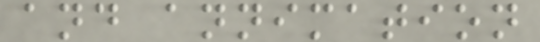and annimation
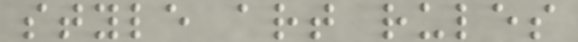style art rules
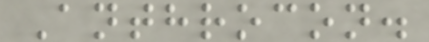Anthrocon.
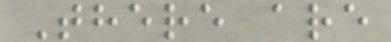There are
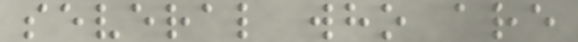several who are
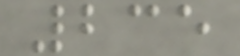235
